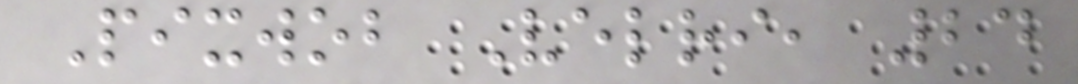Pixwob Velri, 24
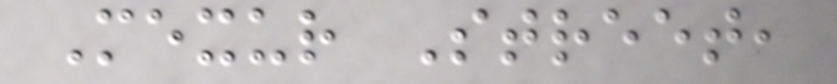Mexur Street,
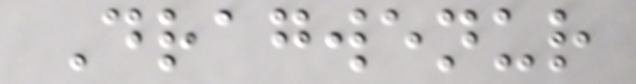Dragwenur
